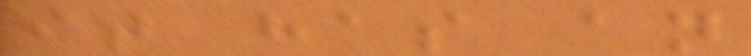it has an
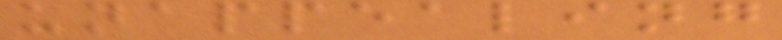unappealing
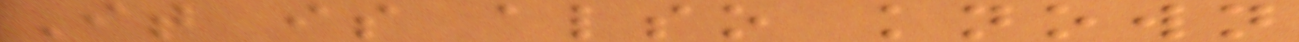It is also known
